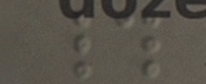#
